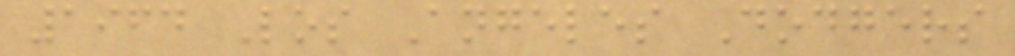1964 Los Angeles Dodgers
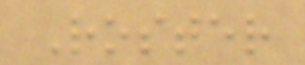Roster
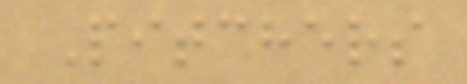Pitchers
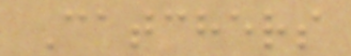Catchers
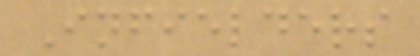Infielders
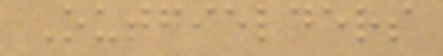Outfielders
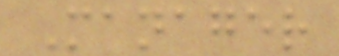Manager
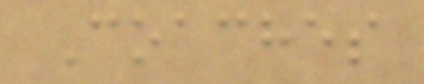Coaches
